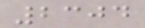2304
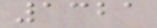1321
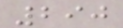290
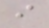i
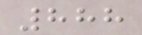888
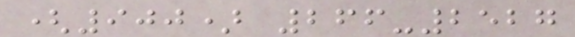(900) 266-2527
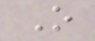O
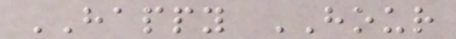HAPPY HOUR
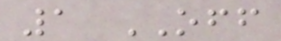1 OFF
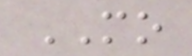MO
